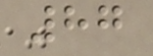87
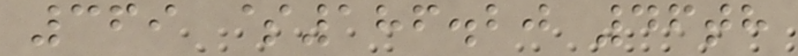369 $186.20 46th
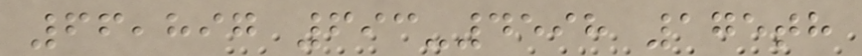66,897 693-4598 175th
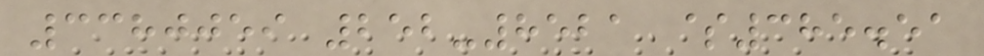3380059 252-8521 $385.51
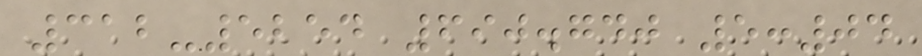312-5254 690.740 5:04
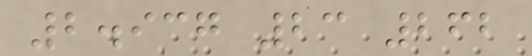2.937 23 262
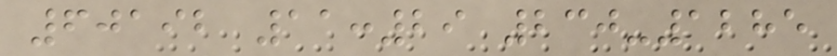60192 11:29 230-1285
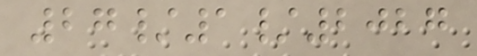27/1/2027
